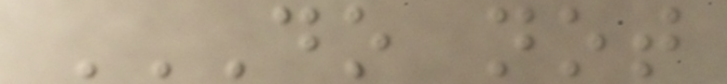DO NOT
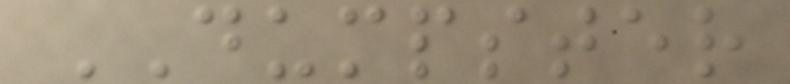DUMPSTER
